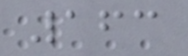163
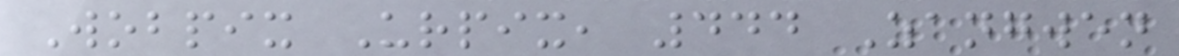Wobpix Urpix, 444 Zangwen
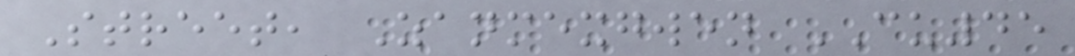Street, Zanmexgwen CU45
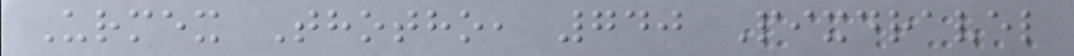Urmex Thotho, 740 Pixdravel
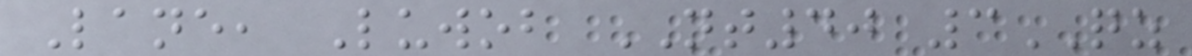Lane, Luwob NT40 3QZ
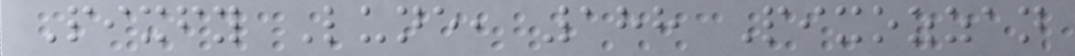Pixfy Lune, 188 Pixozzan
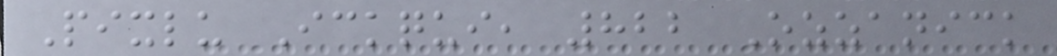Pixlu Ickqui, 822 Ozzanick
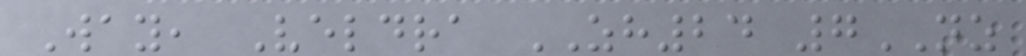Way, Veldra ZH24 7NZ
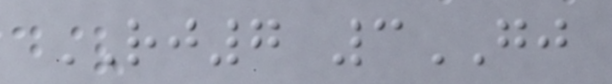RJ7 3GJ
